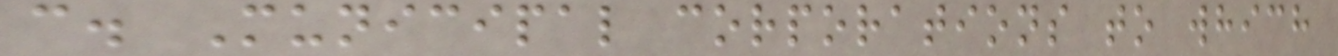c. Municipal corporations to which
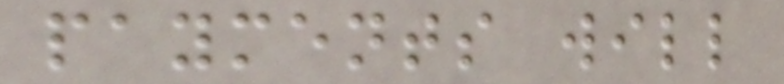payments will
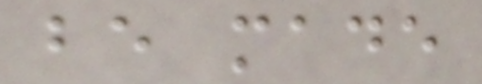be made
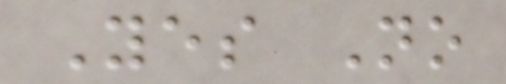Yes No
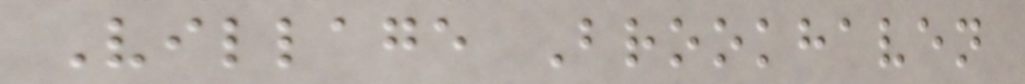Village Brookhaven
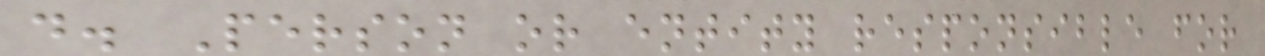d. Person or entity responsible for
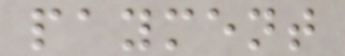payment
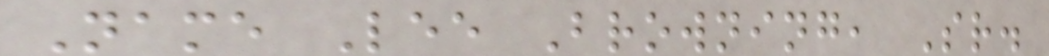Name Lee Browning, Sr.
